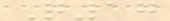Q17
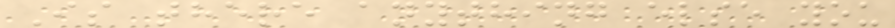Is there anything else you
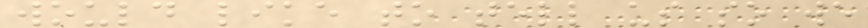would like to tell us so we
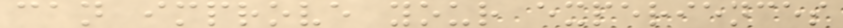can improve your experiences
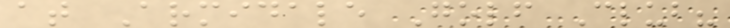at Armidale Golf Club?
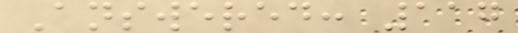Answered: 117
